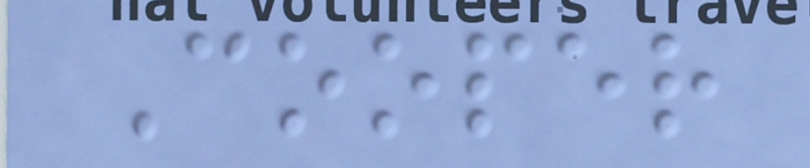Cooper
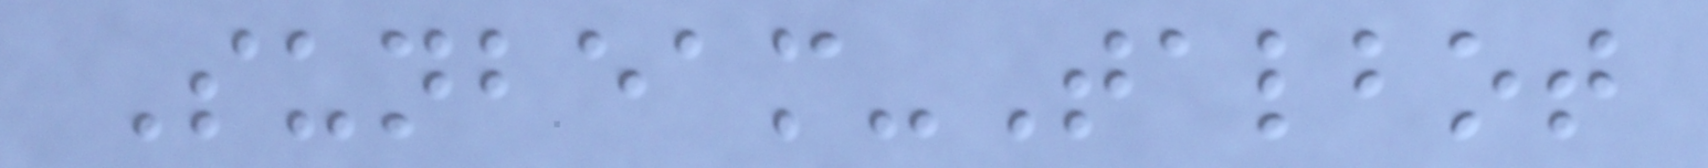Sunbeam-Talbot
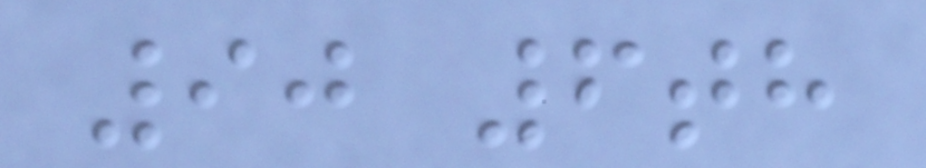90 6th
